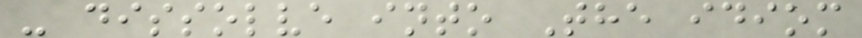- dissolve into The idiom
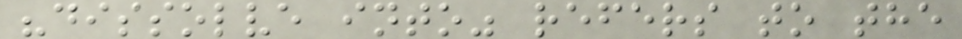"dissolve into" refers to the
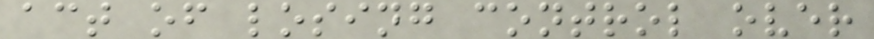act of losing control over
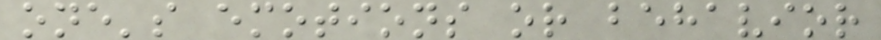one's emotions or behavior
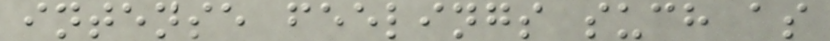intense feelings such as
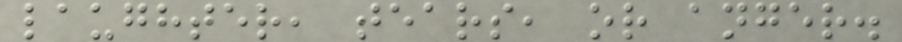laughter, tears, or anger.
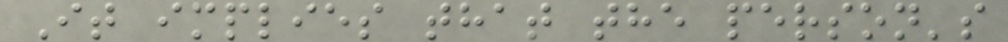It implies that the person's
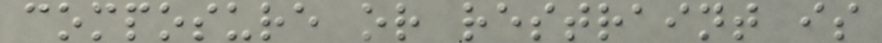composure or restraint is
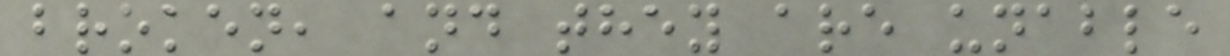broken, and they are unable
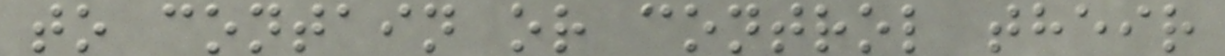to contain or control their
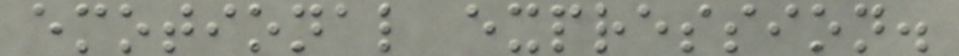emotional expression.
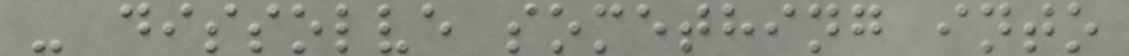- dissolve something into
